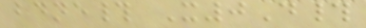bdne# X0D#
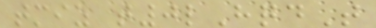tmiz t0lHqdT
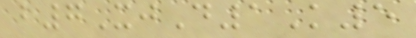b7XjD1K5
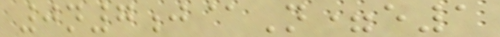0n7j@N=e1
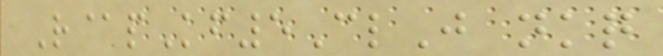R@pKf5ClJ nkq
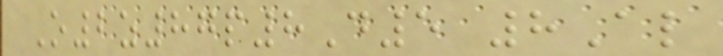O2z87p8D5 8Al
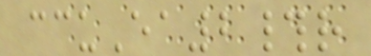ccuEa2#r
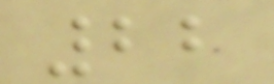22
